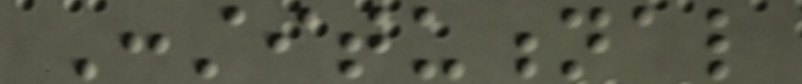Constitutional
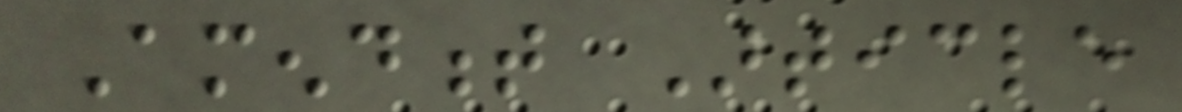Amendment Article
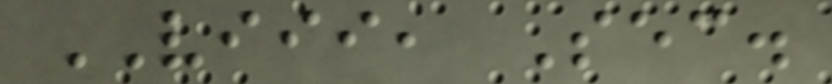VIII, Sec.
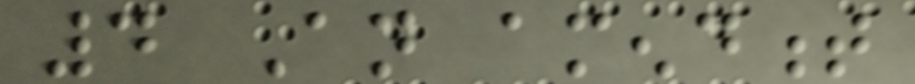4 An amendment
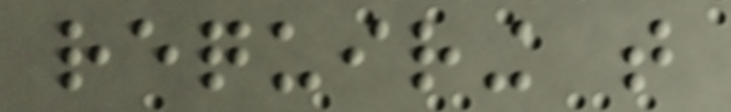requiring that
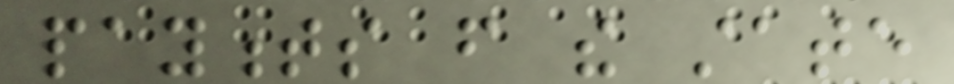payments from the state
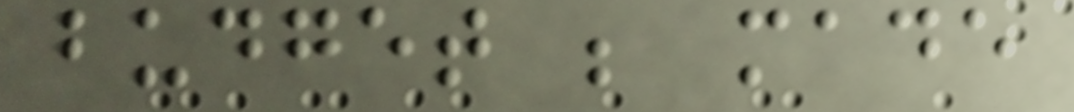budget be made
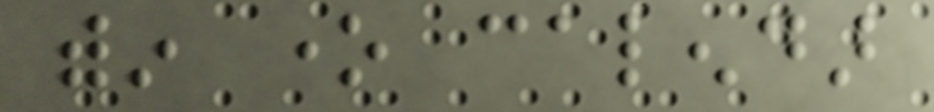within one calendar
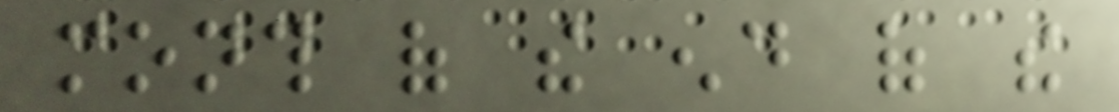month of the end of the
